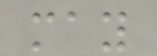may
